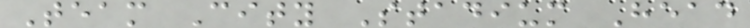Team City Stadium Head
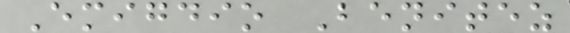Emigdio Benitez
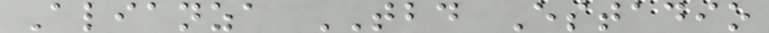Alianza TBD Estadio
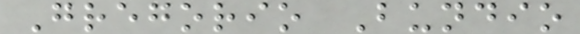Gregorio Bundio
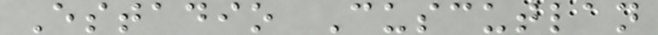Estadio Cuscutlan
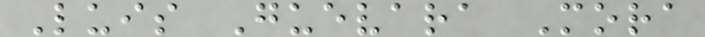Luis Guevara Mora
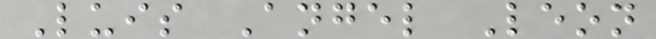Luis Angel Leon
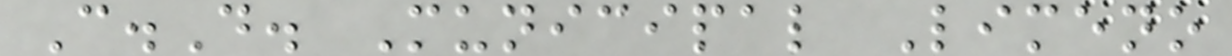C.D. Municipal Limeno
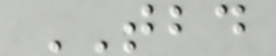TBD
